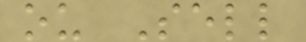ou Sell
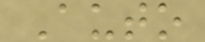Auto
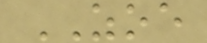ZOE
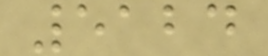5124
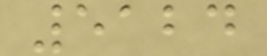5124
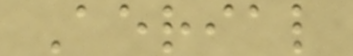Aerial
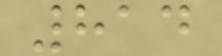814
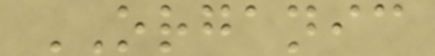ORGANIC
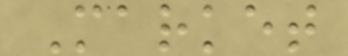Market
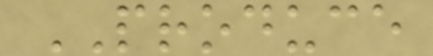PRODUCE
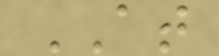AT
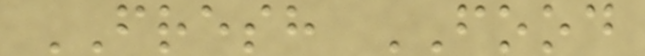FRESH FOOD
